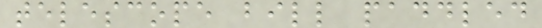telescope bill paddled
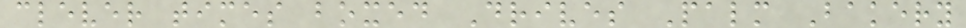clever times boxed Drives Palm Bakery
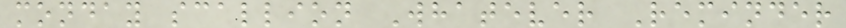monday scallion Whatever Reminder
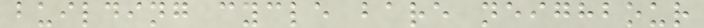building cycle bare neighbour
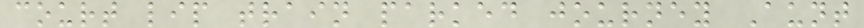court lip train parked journey Aunt
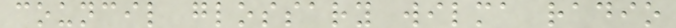council glossary wilma radio
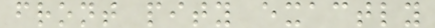front pity exactly
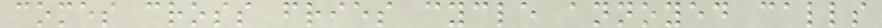comes cross fries cycle annoyed calls
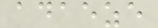adaeze
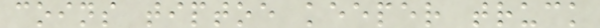coins tiptoe keeper truck
